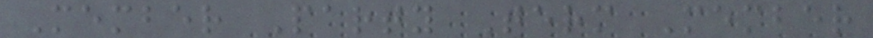Member Party Term Member
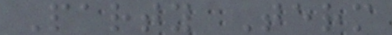Party Term
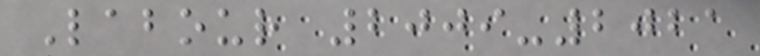Labour 2009-2021
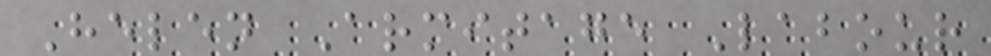Helen Armitage Labour
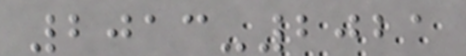2013-2021
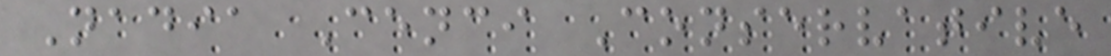Nadia Cenci Conservative
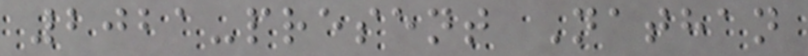2021-present Nathan
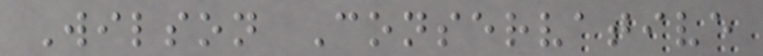Wilson Conservative
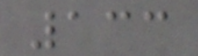133
